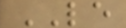LE
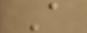A
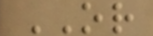OR
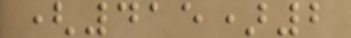(415)2
